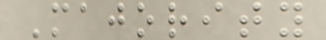Majority
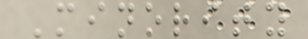Minority
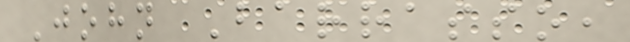John Barrasso,
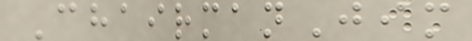ChairmanJim
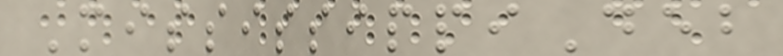MississippiDeb
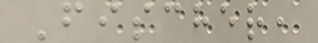Fischer,
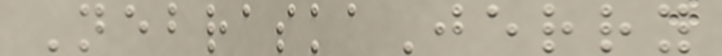NebraskaJerry
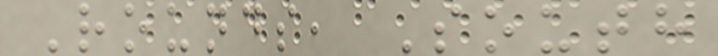Rounds, South
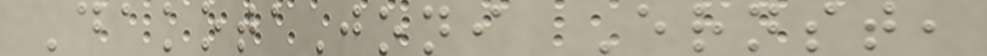DakotaJoni Ernst,
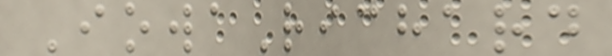IowaRichard
